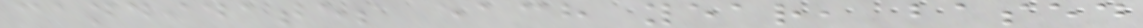candidates each year, based
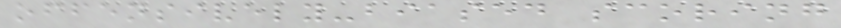offensively-biased scoring
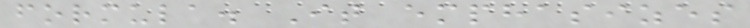formula. It emphasizes
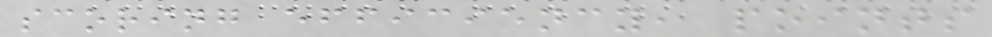scoring efficiency, points
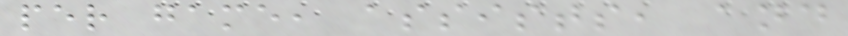per game, assists, and
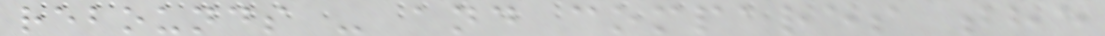rebounds - and compares the
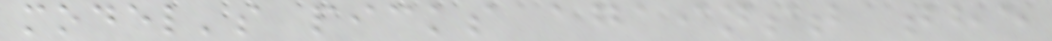model's picks against the
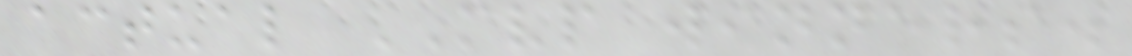actual MVP winners.
